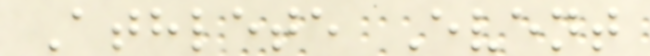Athlete Event
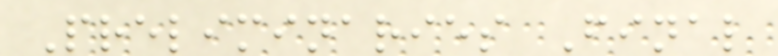Preliminaries Final
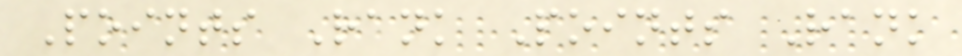Points Rank Points Rank
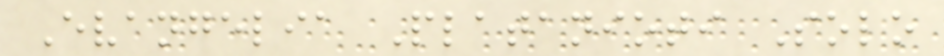Evangelia Platanioti Solo
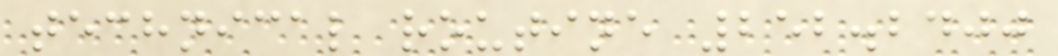technical routine 252.2400
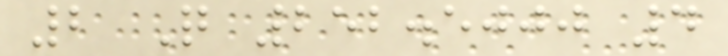2 Q 252.5000 4
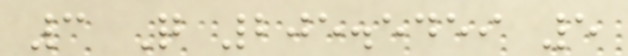3 Q 205.5459 5
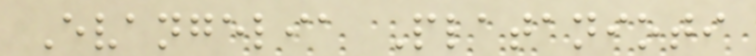Evangelia Platanioti
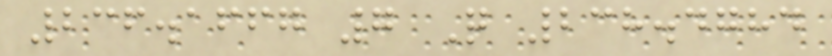236.1667 7 Q 238.4784
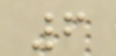6
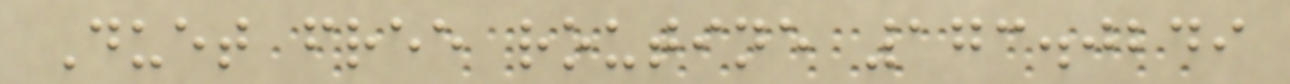Duet free routine 173.0249
